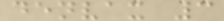denvax 3
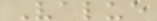Value
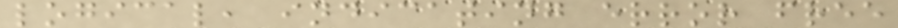logical, indicating error free
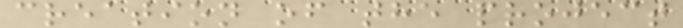creation of the project
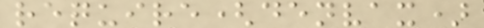require(denvax)
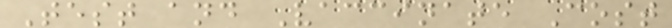Test and Vaccinate Cost
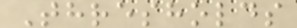Thresholds
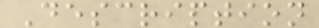Description
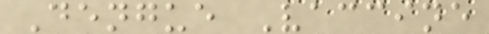Dengue Vaccine
